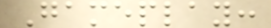Gameplay:
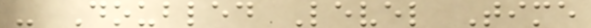- Doubled Level Time
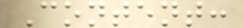Content:
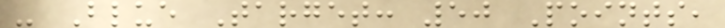- Blue Target: 50 Points,
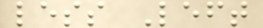less Left
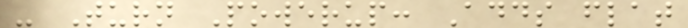- Turn Powerup: Adds flat
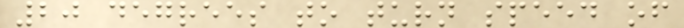20 degrees to turn speed of
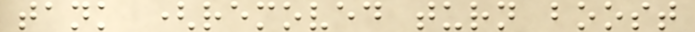tank (removed turn boost
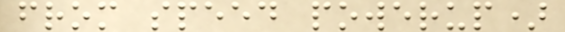from speed powerup)
